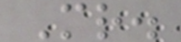Mr.
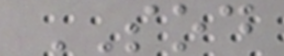SOD
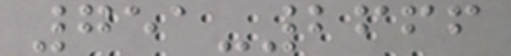751-2666
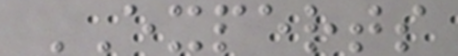EXPERTS
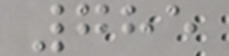785
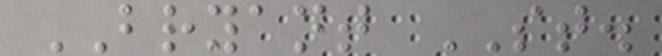BRYANT ST.
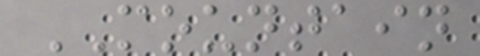MOUNTAIN
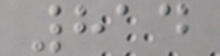814
